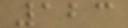123
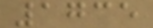1735
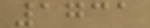1731
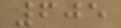605
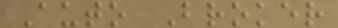Auto Broker
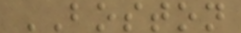BOSTON
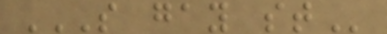S GAY ST
